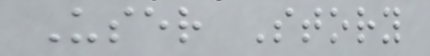User Story
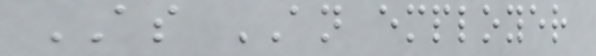AS AN employer
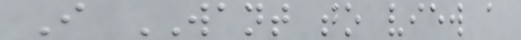I WANT to view a
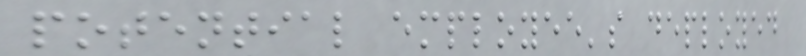potential employee's deployed
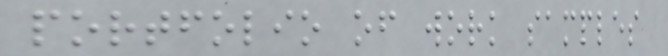portfolio of work samples
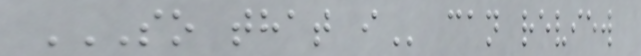SO THAT I can review
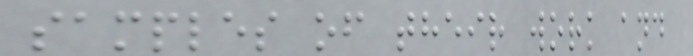samples of their work and
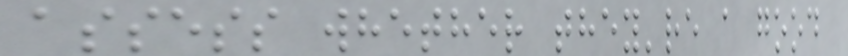assess whether they're a good
